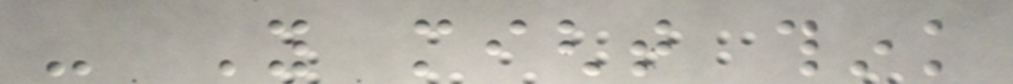- You might think
